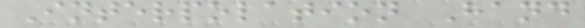Interpolation Hand
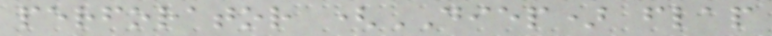perforator (DIEP) flap
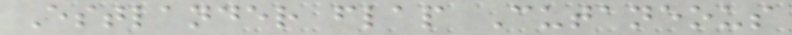Estlander flap Cutaneous
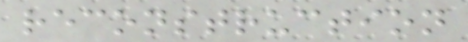reconstruction
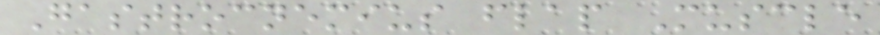Gastrocnemius flap Muscle
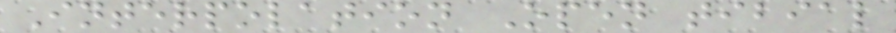Interpolation Open tibial
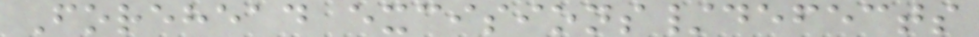Forehead excisions/defects
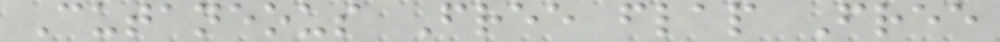Cutaneous Free flap Free
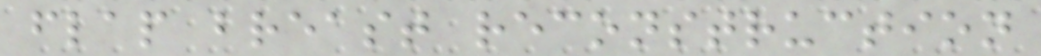flap breast reconstruction
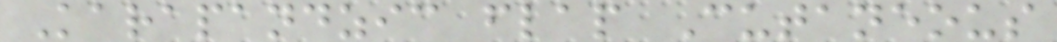Karapandzic flap Cutaneous
